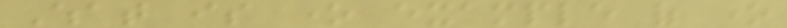What is one example of one
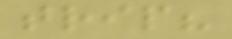trip?
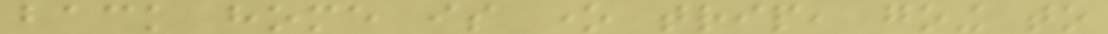back home is one trip, going to
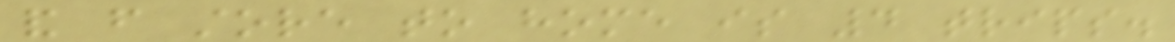and from store to home is 4 trips.
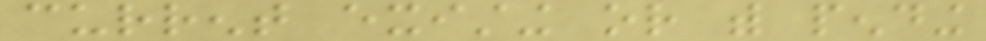current existing or with pending
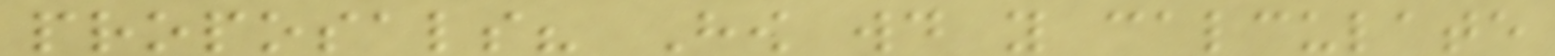proposals? How would you calculate
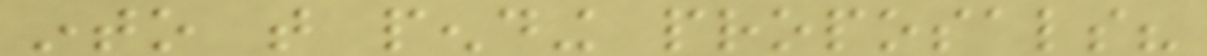into that pending proposals?
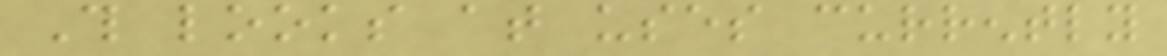This looks at uses currently
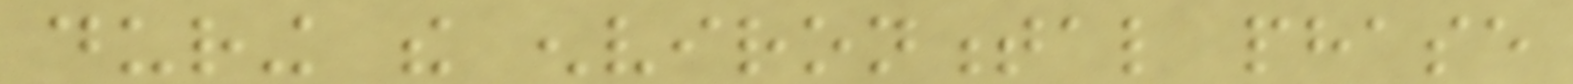during the environmental phase
